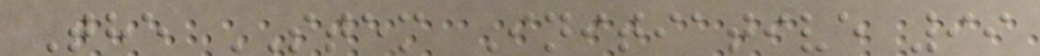The STEM Initiative 99
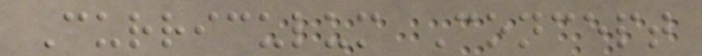Curriculum Concept
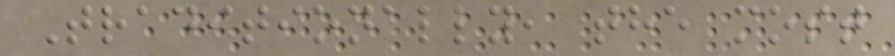Traditionally, the most
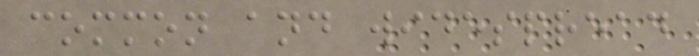common and widespread
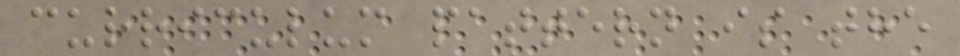curriculum pattern is the
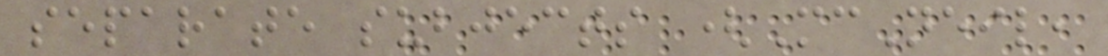separate subjects (McNeil,
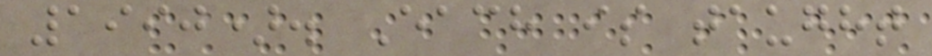1990). Each is taught
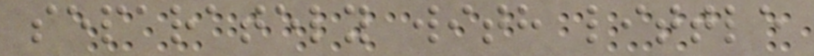separately with little
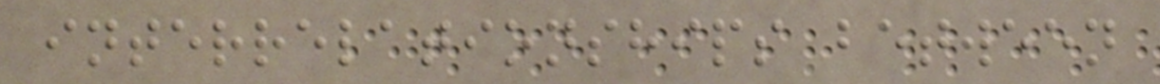interrelationships between
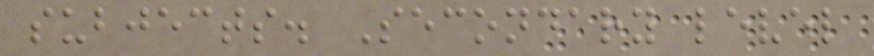subjects. Secondary level
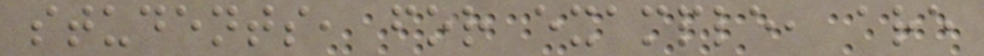students, for example, are
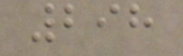298
